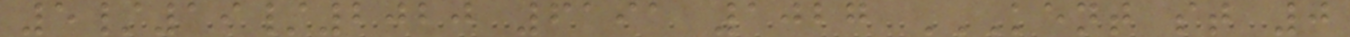5/19/2020 6191 1027 KENT ST 0
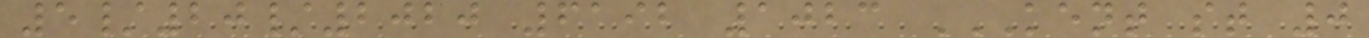5/20/2020 6192 1023 KENT ST 0
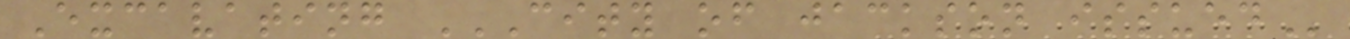Excavating CITY OF JACKSON ISSUED
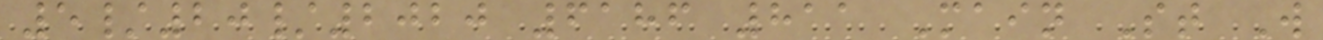5/20/2020 6186 811 Main St W
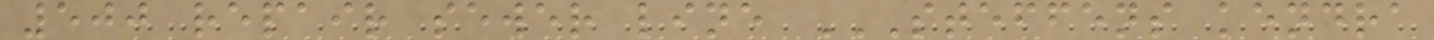500 repair sewer line STEFFENS KENDRA
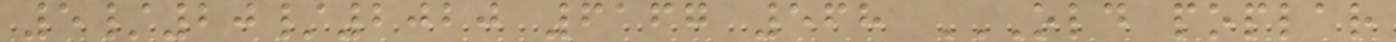5/20/2020 6167 568 OLD POPLAR
